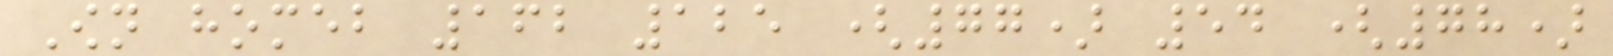Own homeb 162 125 (77) 54 (78)
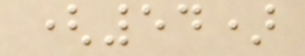(54)
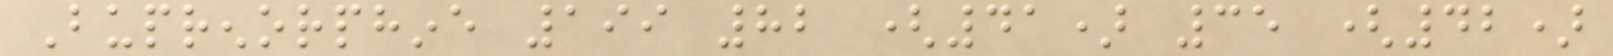Buprenorphine 199 82 (41) 35 (42)
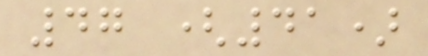47 (41)
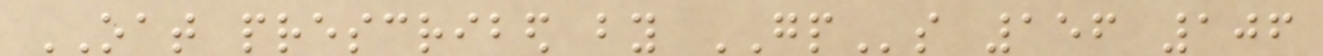OAT prescribed by GPs 156 106
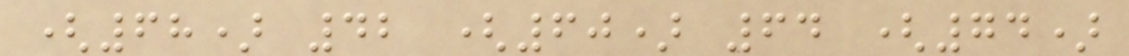(68) 42 (60) 64 (74)
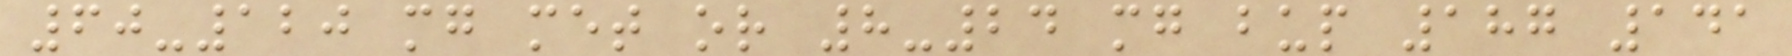60-120 mg met or 8-24 mg bup 187 141
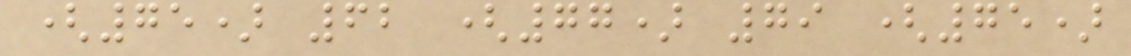(75) 62 (77) 79 (75)
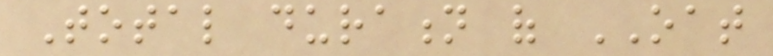Total duration of OAT
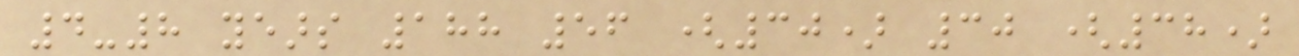4-8 years 188 56 (30) 30 (38)
